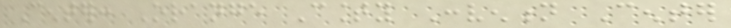Center: Orange County Convention Center
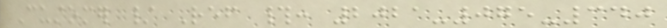Customer / Ref #: 2021-075-340
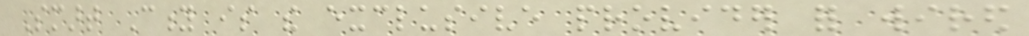Smart City is the exclusive provider for wired
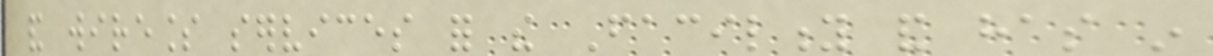and wireless services for the Facility and has in
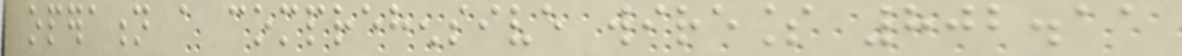operation a comprehensive wireless 802.11
